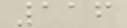116
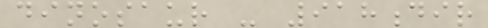dinosaur - 918dir
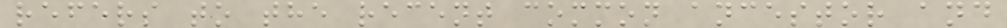refers to the recent common ancestor and
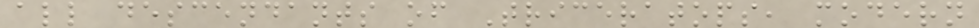all descendants of Triceratops, modern
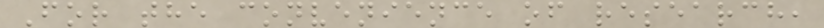For the convenience of research,
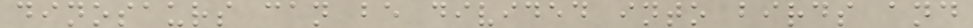dinosaurs can be divided into birds and
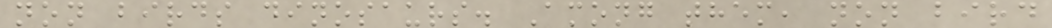non birds dinosaurs. Among them, non bird
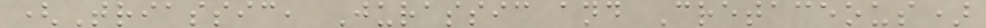(Triassic, Jurassic and Cretaceous)
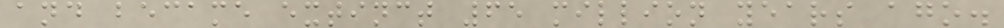and became extinct 65 million years ago.
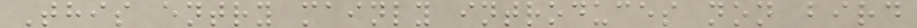This entry mainly introduces non bird
